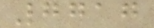7717
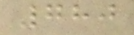780
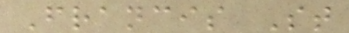Francis St
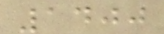1400
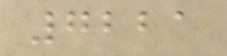7221
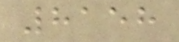8158
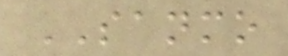SANMO
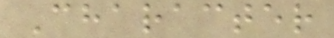Character
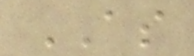AS
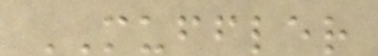MUFFLER
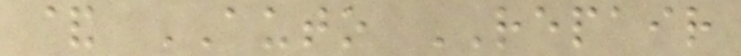& AUTO REPAIR
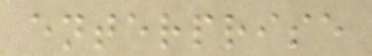enterprise
